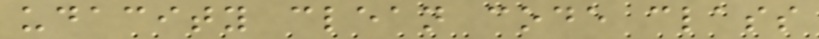udacity clean code class
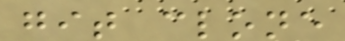git clone
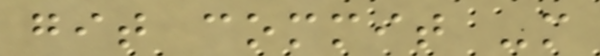git commit -m
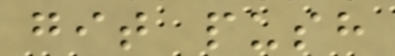git push
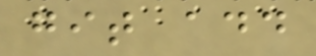git add
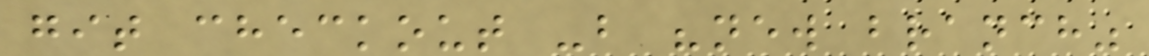git checkout -b "new branch"
